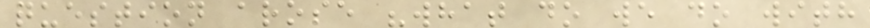question arose "what do we do with
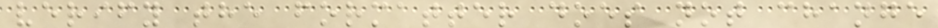verify the formatter does not change
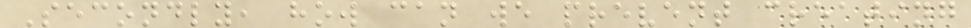Secondly, how can we prevent creating
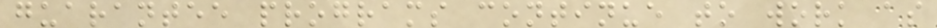guarantee programs continue to work as
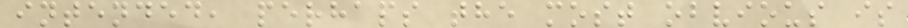intended, perhaps the most obvious is
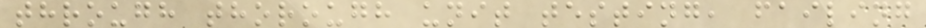through thorough unit testing, failing
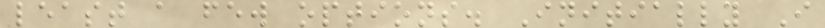least a few options. Initially I
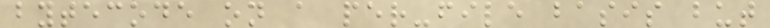bytecode on a per-file basis but
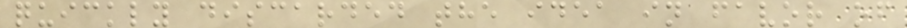quickly discarded the idea in favor of
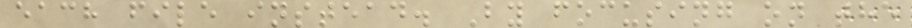each file instead. By focusing on the
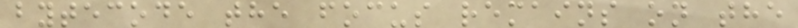bytecode the focus remains on the
